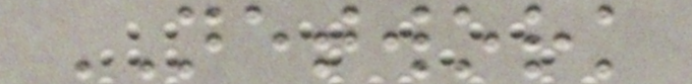NETWORK
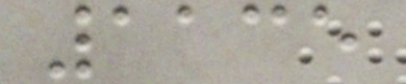1135
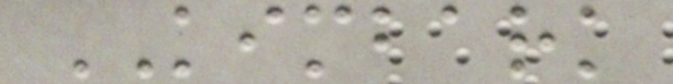KIMBARK
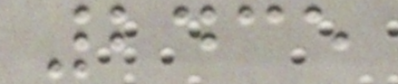2435
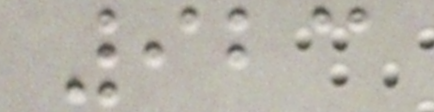923
